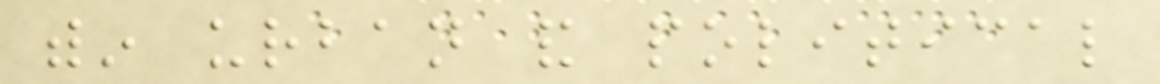within urban and political
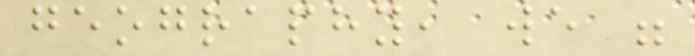geography, we were
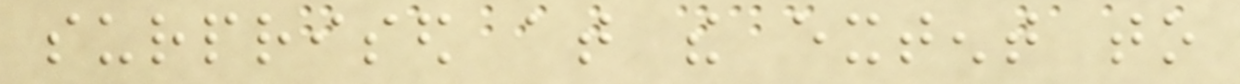surprised at the extent to
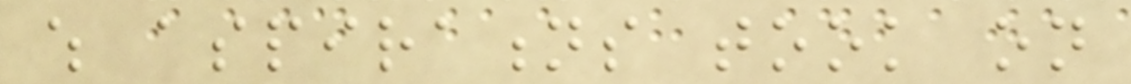which aspirations took on
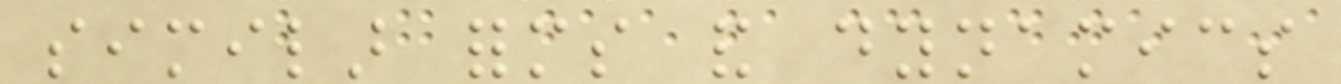similar forms and dynamics
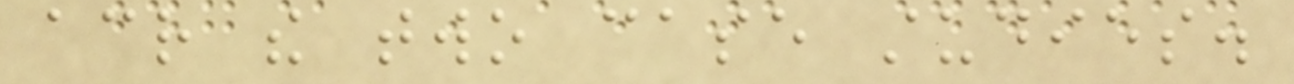across the two case studies.
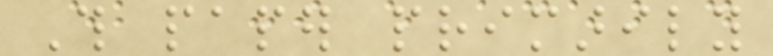This paper primarily
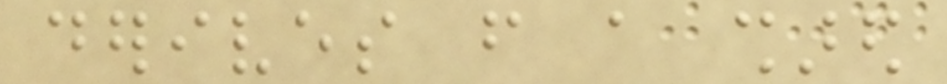derives from a shared
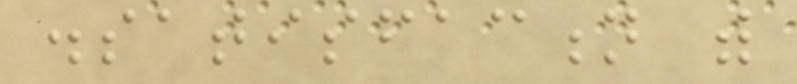dissatisfaction with
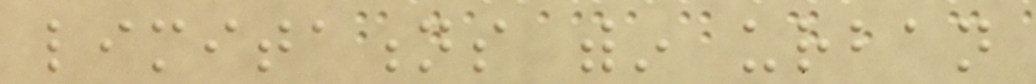limitations within urban
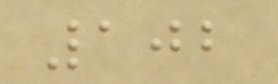102
